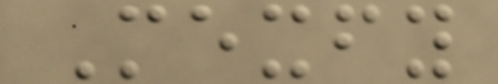Mexfy
